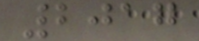2017
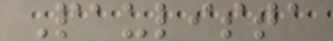Paulista
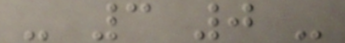- 3 0 -
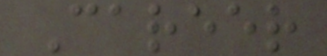Career
